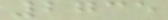2735
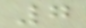7
